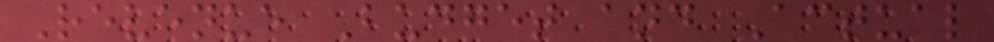Revenue Budget and Actual
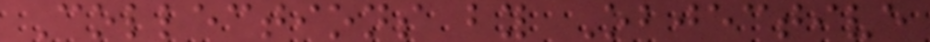Collections by Objective
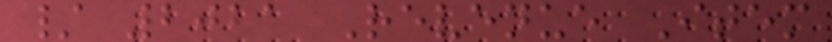/ 2021 Revenue Item
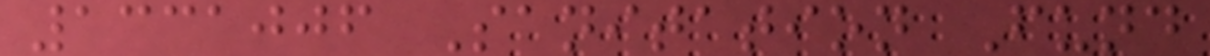1331006 Sanitation Fund
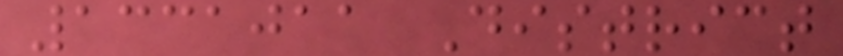1331011 District
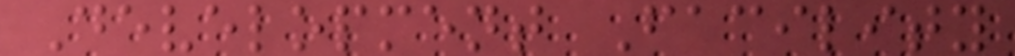Development Facility
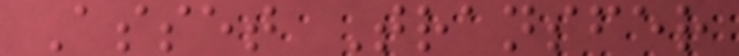Asset Transfer
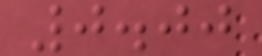0.00
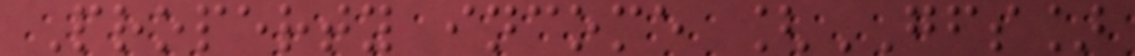Property income [GFS]
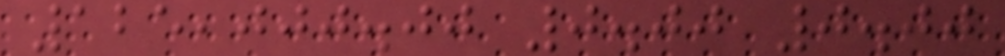125,000.00 0.00 0.00
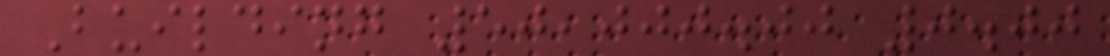Building 50,000.00 0.00
